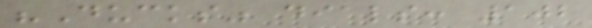"Ducks" dials: 102
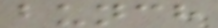bunch
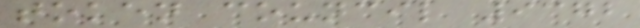token council 9372
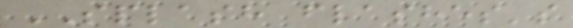SPLASH flashes's
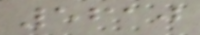5610
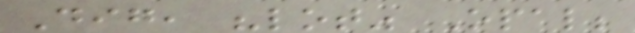Dig, "lot" Opal;
